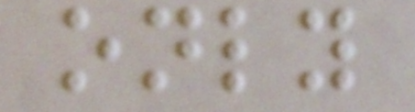only
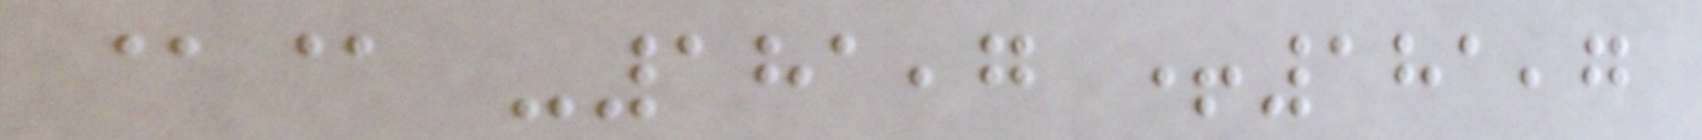@@ -181,7 +181,7
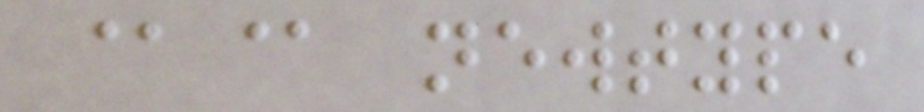@@ newtype
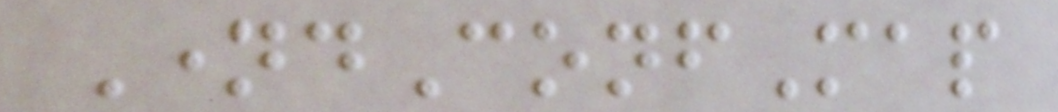NamedConfMap
